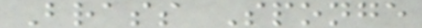Brass Sponge
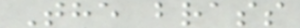The brass
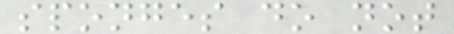sponges do not
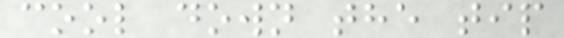cool down the tip
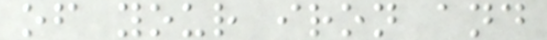of your iron and
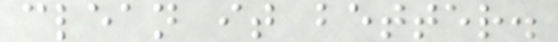clean it better.
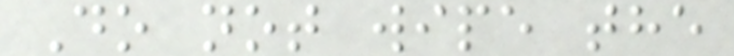Do not wipe the
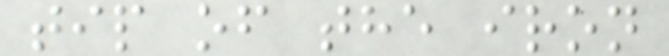tip of the iron
